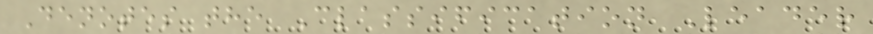Denotes the Classification Leader
